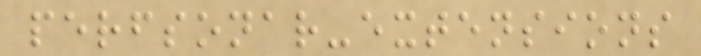perfsonar-extensions
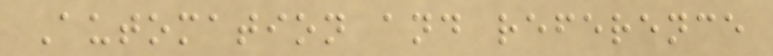Automation and reference
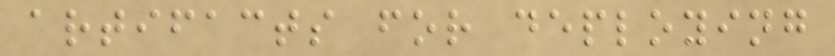artifacts for deploying
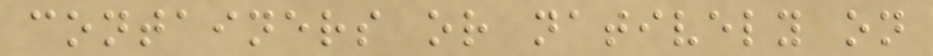containers or natively on
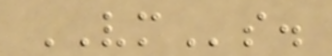VMs.
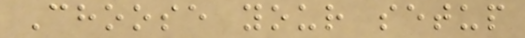Choose your setup
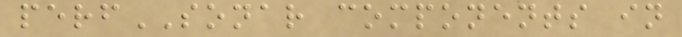perfSONAR components in
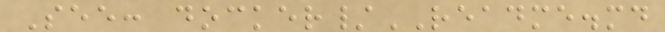See: docker/README.md
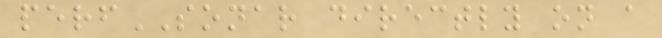perfSONAR directly on a
